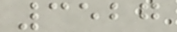3527
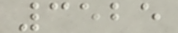3525
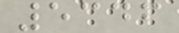5346
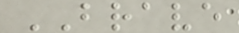BRAVE
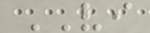VI
